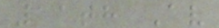11th Av
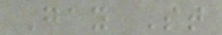Gay St
